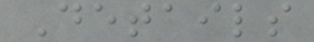Details
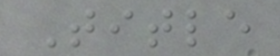Title
